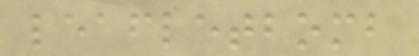leafletbomb
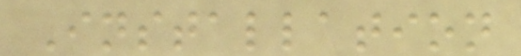Installation
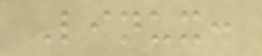Linux:
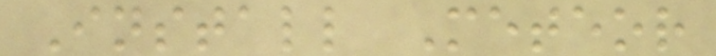Install Meteor
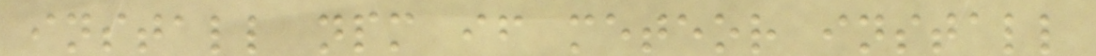install npm if meteor install
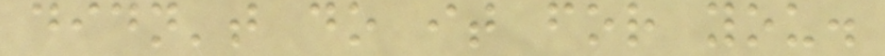didn't do it for you.
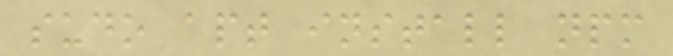sudo apt install npm
